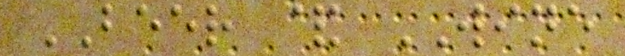BEER & WINE
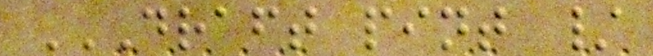DRAFT PINT /
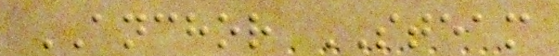ANCHOR STEAM
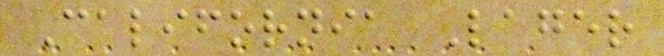California Lager
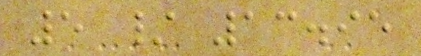5 / 13.95
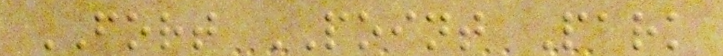FORT POINT Park
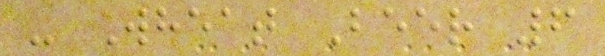- Wheat Beer 6
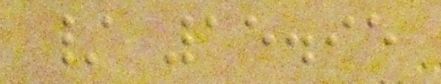/ 15.95
